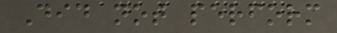Did not perform
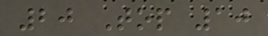20 Top 10
